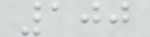100
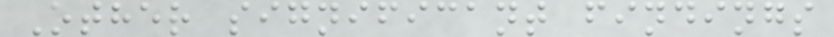Other significant findings
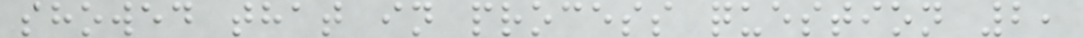showed that in process question 2,
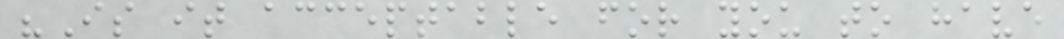"Is it acceptable for you to have
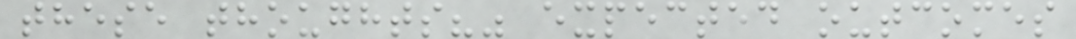these thoughts?" expected outcomes
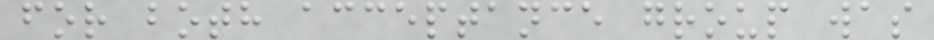for both acceptance group was
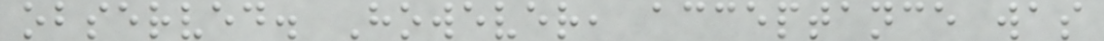observed. However, acceptance was
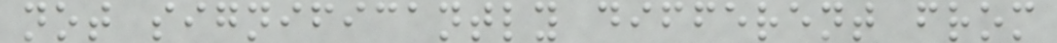not significantly different from
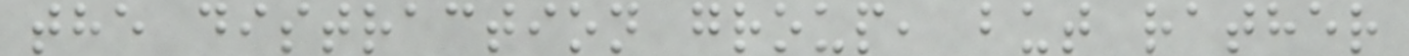the distraction group, but rather
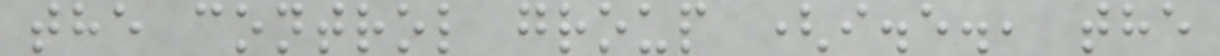the control group (i.e., the
